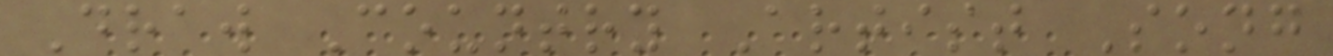Draw Country Artist Song
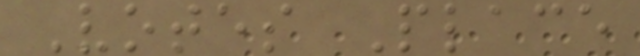Votes Place
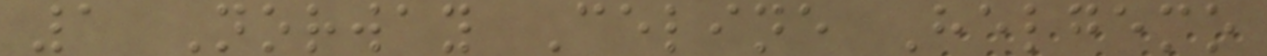1 Norway Celine Helgemo
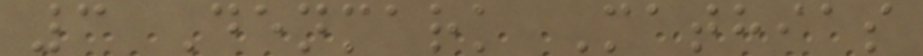3 Denmark Mathias
